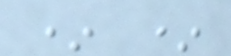* *
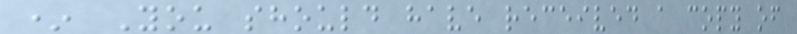* You should have received a copy of
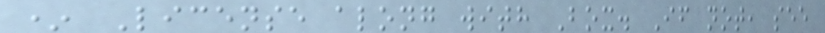* License along with Box. If not, see
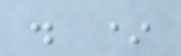. *
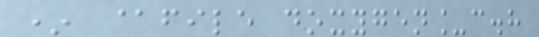* @file doxygen_c.h
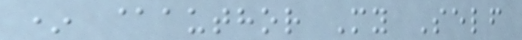* @author My Self
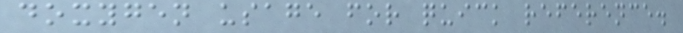doxygen usage for quick reference.
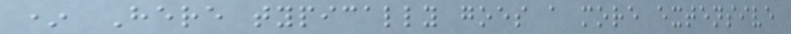* Here typically goes a more extensive
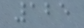125
